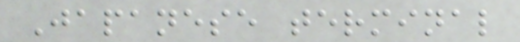Japanese terminal
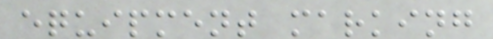equipment marking
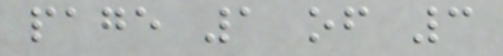page 1 of 3
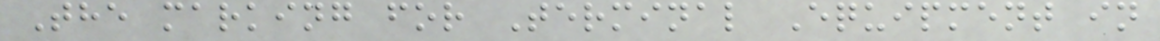The marking for Terminal Equipment in
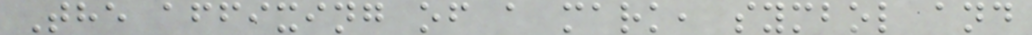The affixing of a mark, symbol and
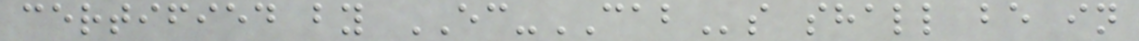certified by EC-CABs shall be in
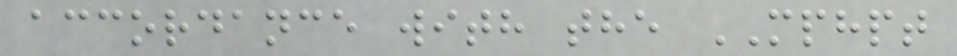accordance with the MPHPT
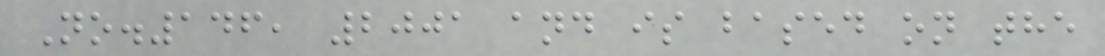No.146, 2001 and is based on the
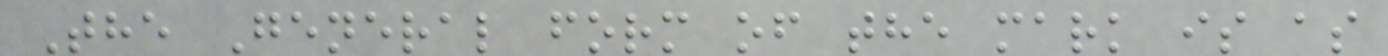The General form of the mark is as
